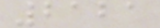2121
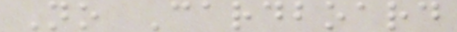No Cardboard
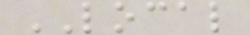LOCAL
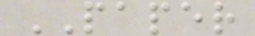PAPER
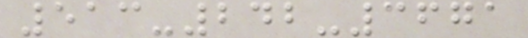513-242-3671
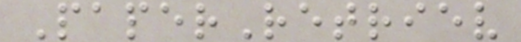PaperRetriev
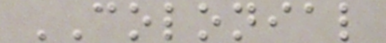COLONIAL
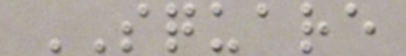SQUARE
